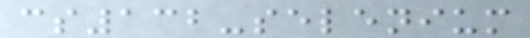cs132-selenium
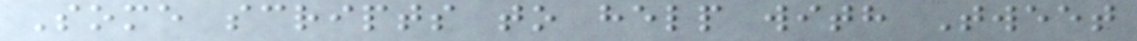Some scripts to help with Tweet
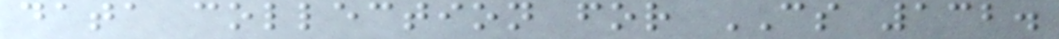data collection for CS 132.
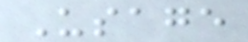Usage
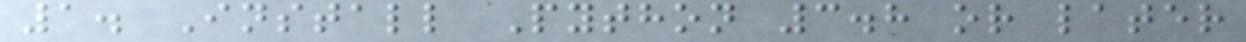1. Install Python 3.8 or later
